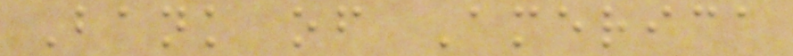Bank of America
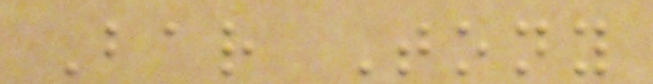Bar Tony
